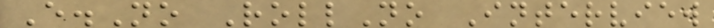E.No RollNo Interview
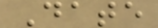Date
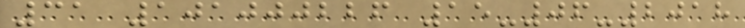31 101000226 15-06-2018
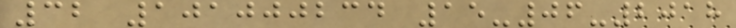32 101000234 15-06-2018
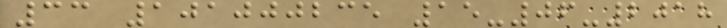33 101000235 15-06-2018
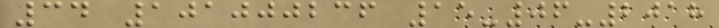34 101000236 15-06-2018
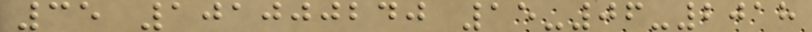35 101000240 15-06-2018
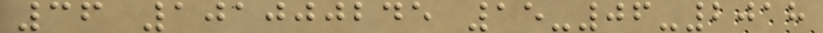36 101000245 15-06-2018
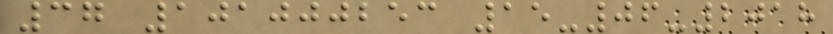37 101000253 15-06-2018
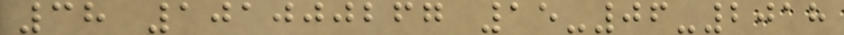38 101000267 15-06-2018
